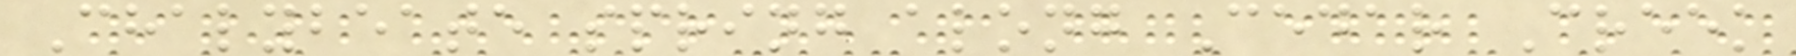Chalybeate spring along Cedar Creek
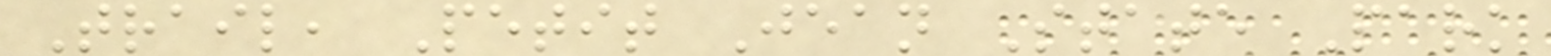Trail, Petit Jean State Park
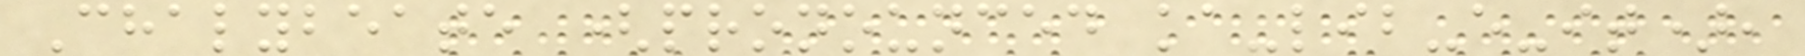Chalybeate (pronounced ka-lib-e-it),
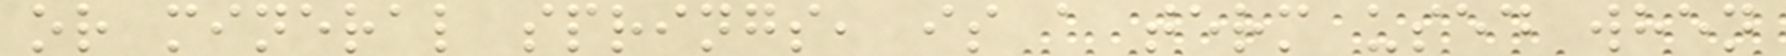or mineral springs, is a term used when
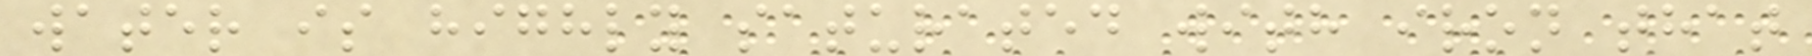water is highly saturated with iron that
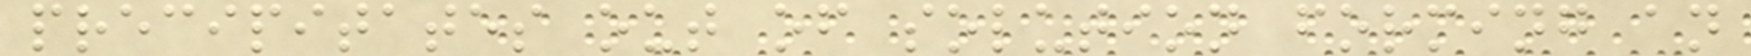precipitates out of solution forming an
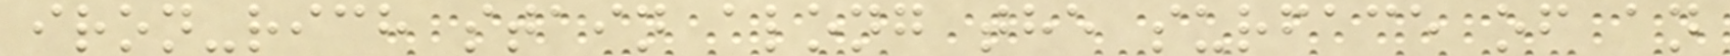iron-rich stain along the surface of an
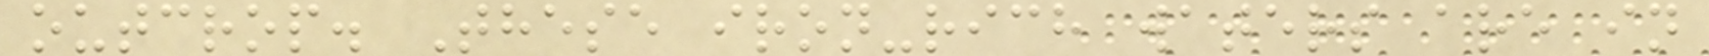outcrop. These iron-rich waters are in
